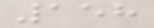158
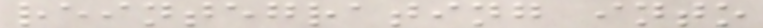reintegrating into
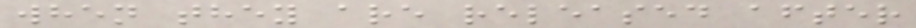when they are released after
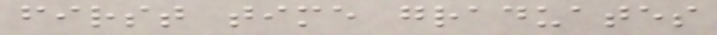first time graduates
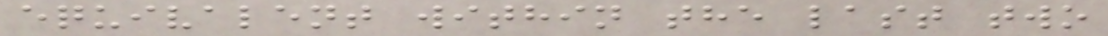equivalent within the last two
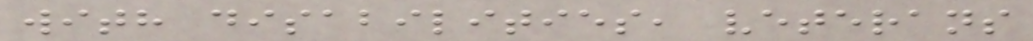with disabilities, veterans
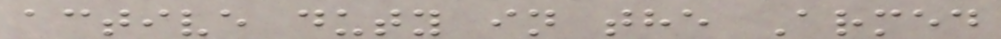active duty in the Armed
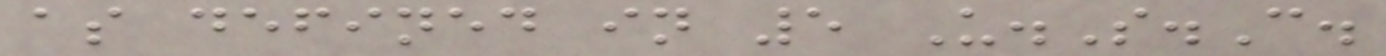as defined in 5 U.S.C.
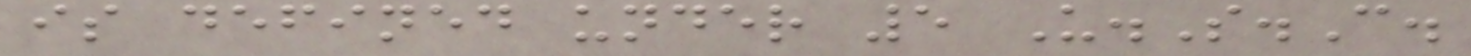is defined under 5 U.S.C.
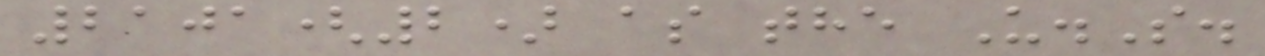2101(2) as the U.S.
